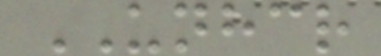UNHCR
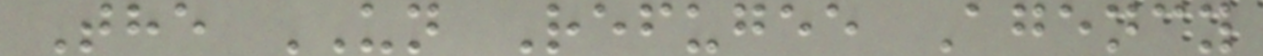The UN Refugee Agency
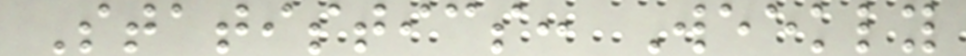Statistics: Weekly
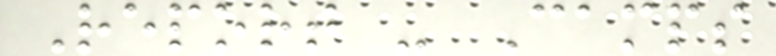Report - Camps
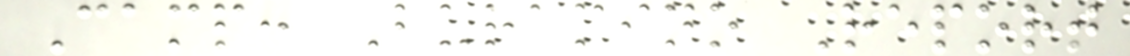Camp: Buramino Report
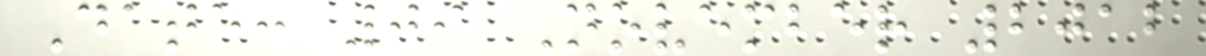Date: 09 November 2012
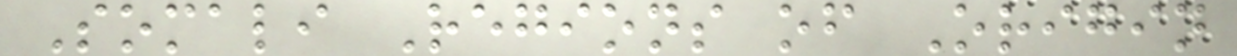Somali Regions of Origin
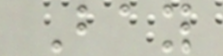Bay
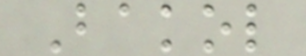Bakol
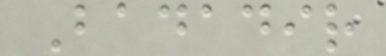Badadir
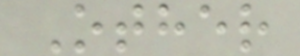Other
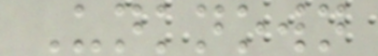Unknown
